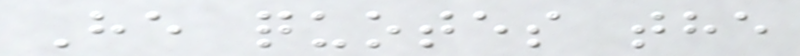He quotes the
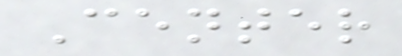Center
